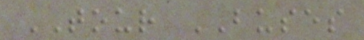TOUR BUSES
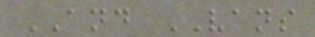AND VANS
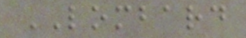LOMBARD
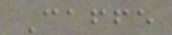Caffe
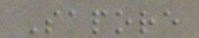Sapore
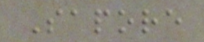Sapore
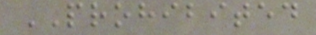PROHIBITED
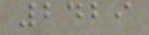2429
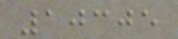10305
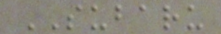SUBARU
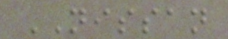NISSAN
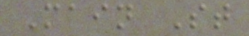Main St
